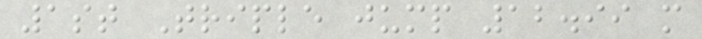1st Triple jump 12.99 m
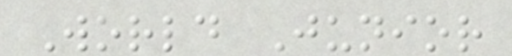World Junior
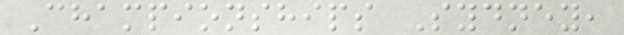Championships Sydney,
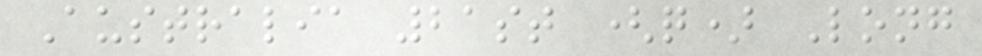Australia 21st (q) Long
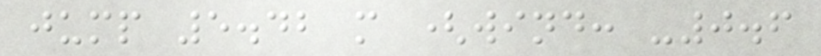jump 5.42 m (wind: -0.6
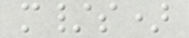m/s)
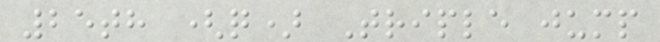25th (q) Triple jump
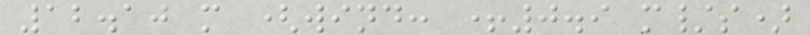12.10 m (wind: +0.9 m/s)
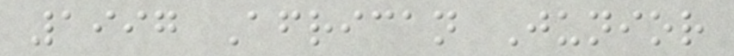1997 African Junior
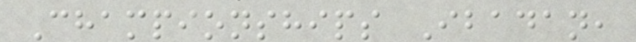Championships Ibadan,
